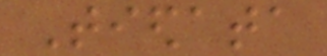Tiedata
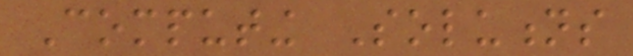Computing Solutions
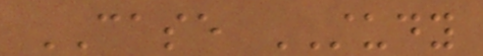CASE STUDY
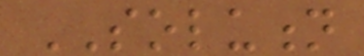SOLUTION
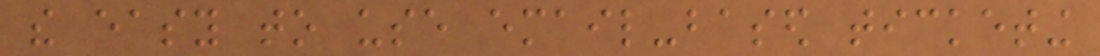the easy to use email-based ticketing
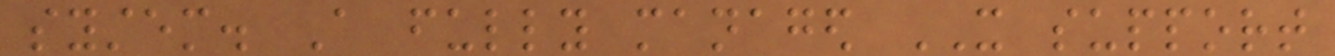system. A fully managed IT support
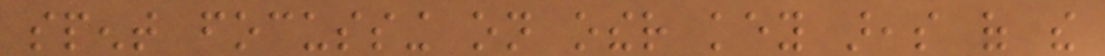spent focussing on other key areas of the
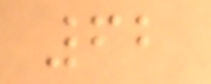62
